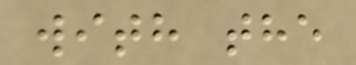with the
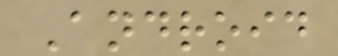Android
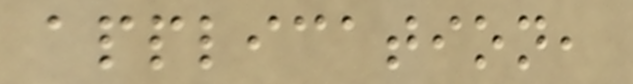application,
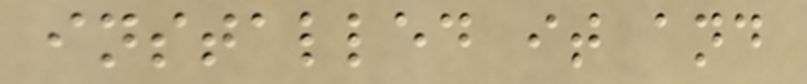installed it and
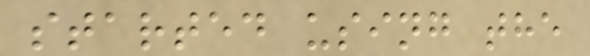started using the
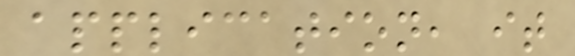application, it
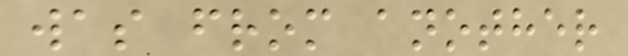was from another
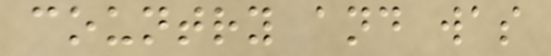country and was
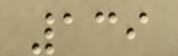139
